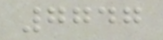7747
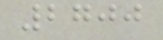2700
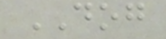DOG
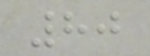80
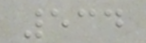534
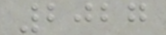2027
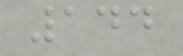144
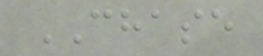CHASE
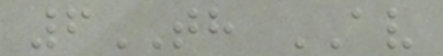6TH AV
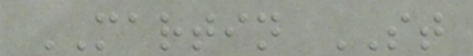MARTIN ST
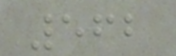562
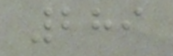289
